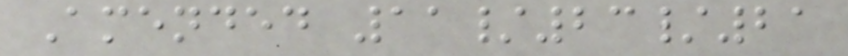Amended 11/23/21
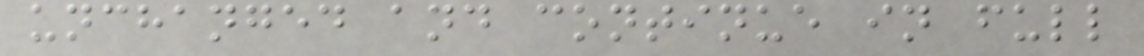unchanged and continue in full
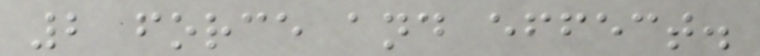2 force and effect.
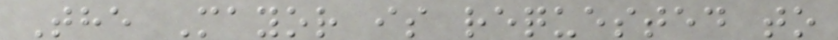The Mayor is requested to
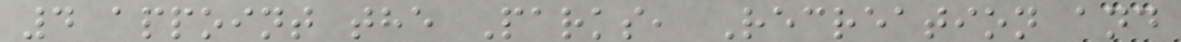4 appoint the Parks, Recreation and
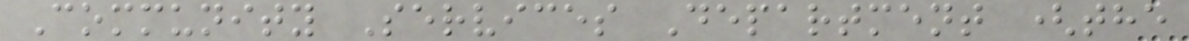Community Services Department (the
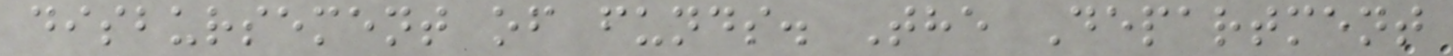disbursement of funds. The Department
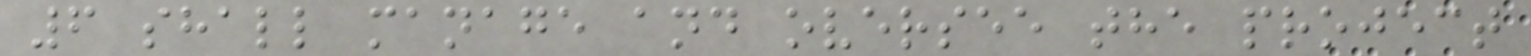6 shall manage and oversee the project
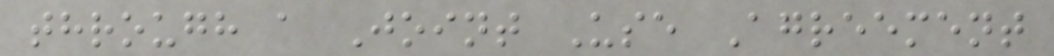through a Joint Use Agreement
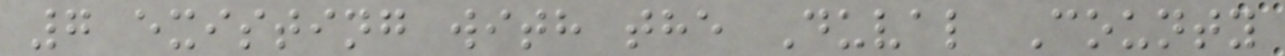7 existing with the Duval County
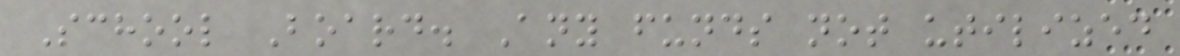School Board. Any funds not utilized
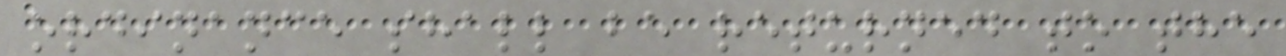ordinance shall be returned to the
